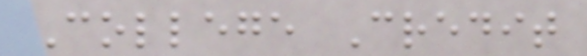College Credit
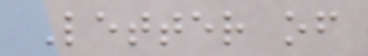Letter of
